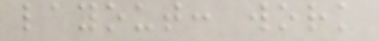layout: work
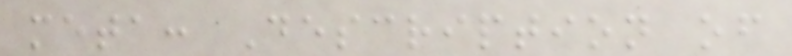meta: Description of
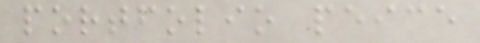portfolio peice
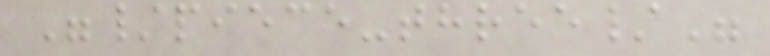"/piece-three/"
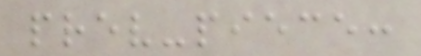prev-piece:
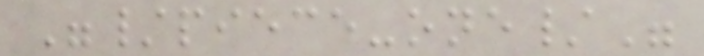"/piece-one/"
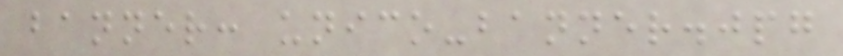banner: unico-banner.jpg
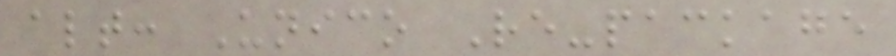alt: Unico Re-package
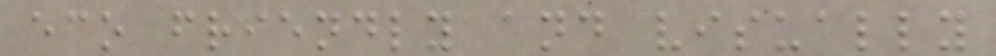eco friendly and visually
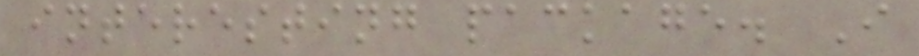interesting package. I
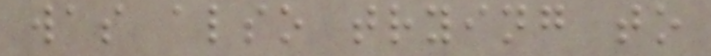was also trying to
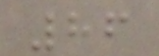86
